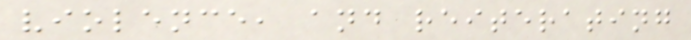violence, and reiterating
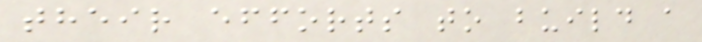their efforts to build a
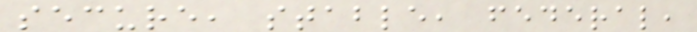secure, stable, federal,
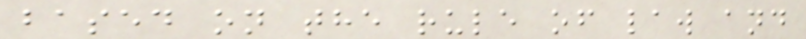based on the rule of law and
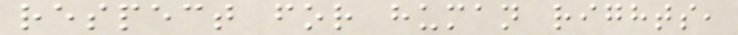respect for human rights,
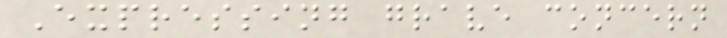Expressing grave concern
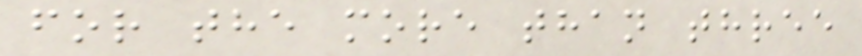for the more than three
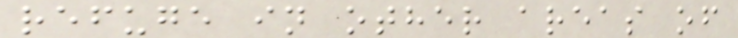refuge in other areas of
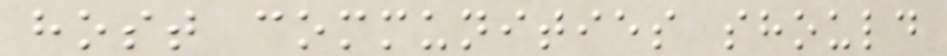host communities should
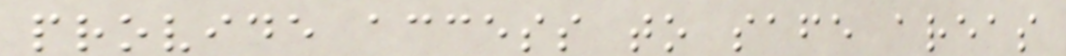provide access to safe areas
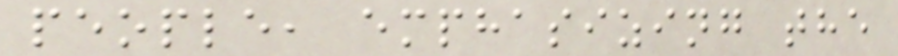people, emphasizing the
